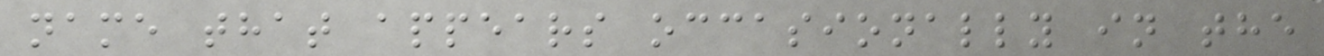name that appears occasionally in the
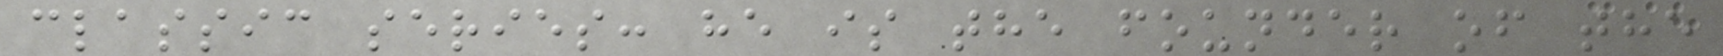classic series: he is the founder of the
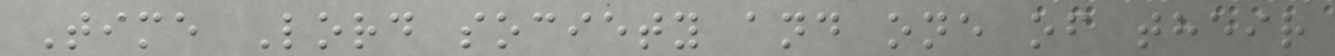Time Lord society and one of their
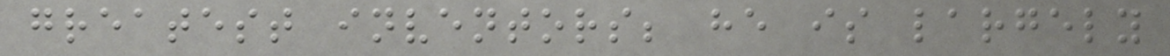greatest inventors; he is largely
